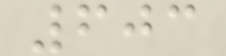603
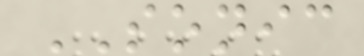SONIC
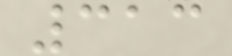313
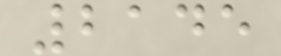2145
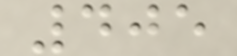405
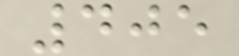405
